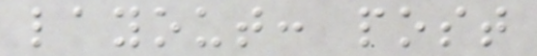layout: post
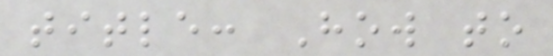title: How to
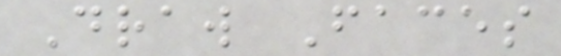Draw Faces
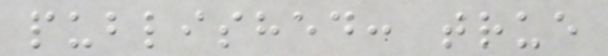published: true
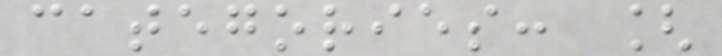categories: [
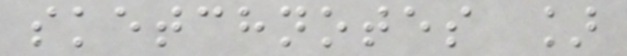sketchnotes ]
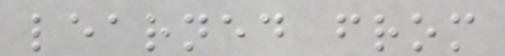learned from
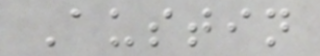Austin
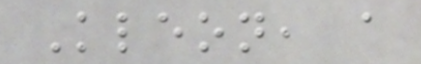Kleon, a
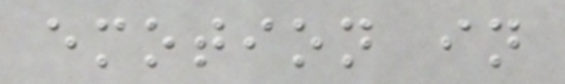emotion in
